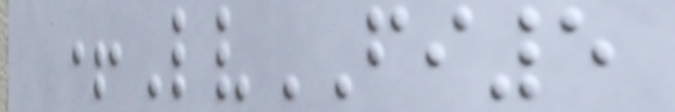+LvFI5
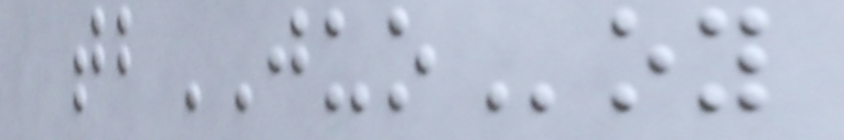tbJUOoy
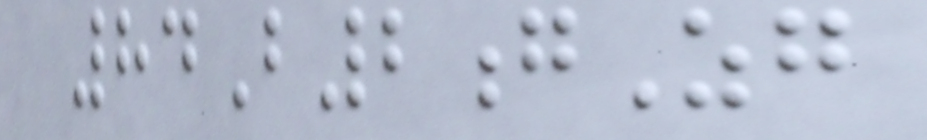84B2gZg
